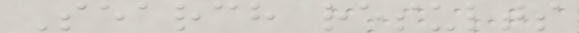Search results
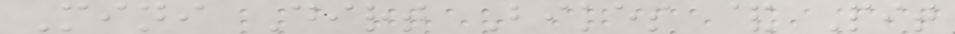Mini Dirt Bikes & Pit
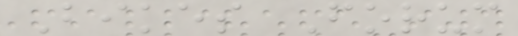Bikes Forum
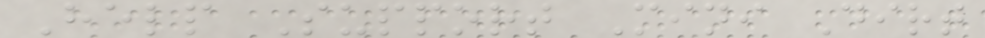Help Support Mini Dirt
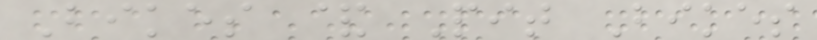Bikes & Pit Bikes
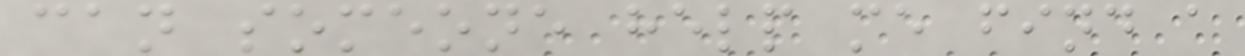can someone help me find a
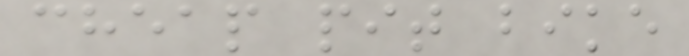cheap pit bike
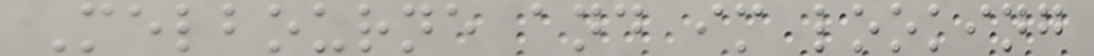Melbourne and im looking
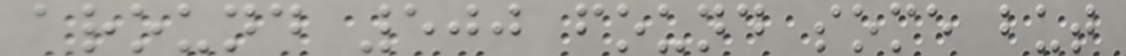around 500 found some but
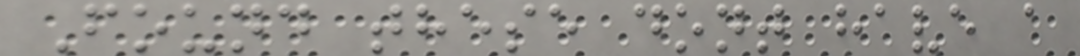Found these dont have a
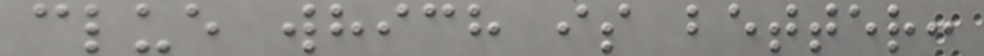clue which is better:
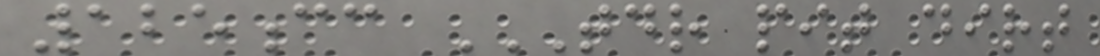125cc TDR PIT DIRT
